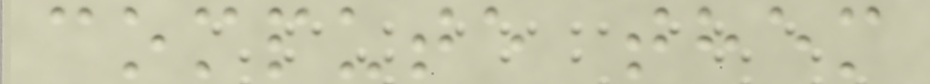compute them
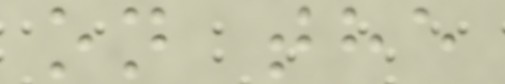on the
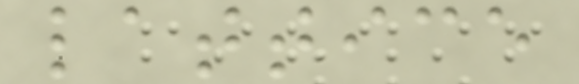lattice
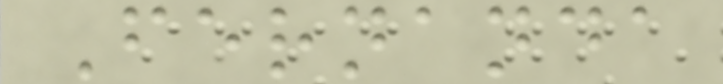Fernanda
